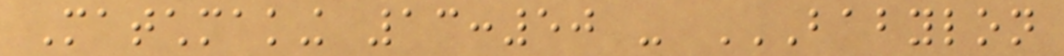Matchmaking 13:50 - BABYLON
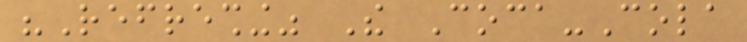"Refreshing" The Coca-Cola
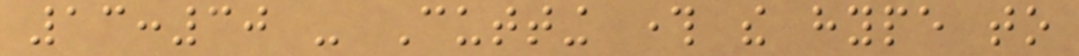13:30 - Cutting through the hype to
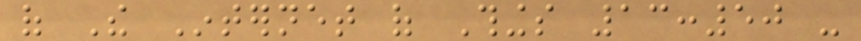of The Internet of Things 13:50 -
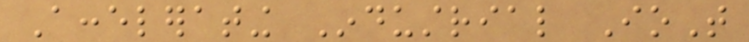Accelerating Industrial IoT
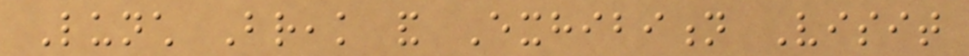Lunch Break and Exhibition Visit
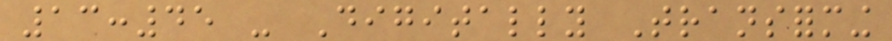13:45 - Digitally Transforming
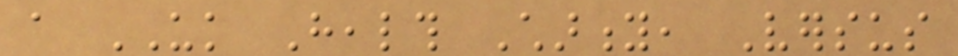a UK Health Charity, Versus
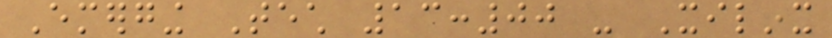Emerging Tech 13:00 - Xilinx
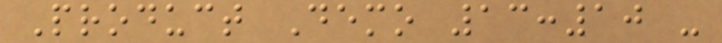Product Demo 13:10 -
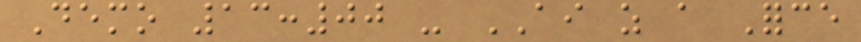Demo 13:00 - AI as a Force
